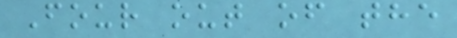Four out of the
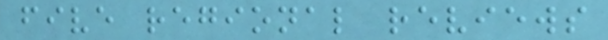five regional reviews
